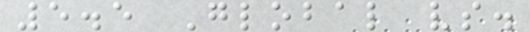5.5 Global vs.
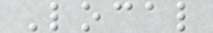Local
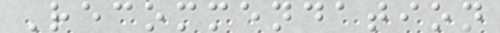Recommendation
